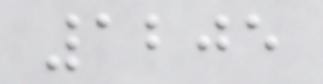1205
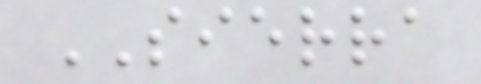SIERRA
